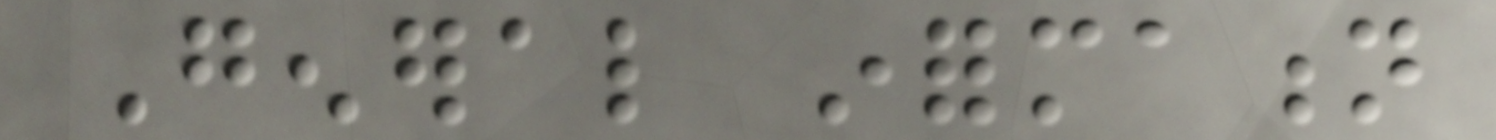General information
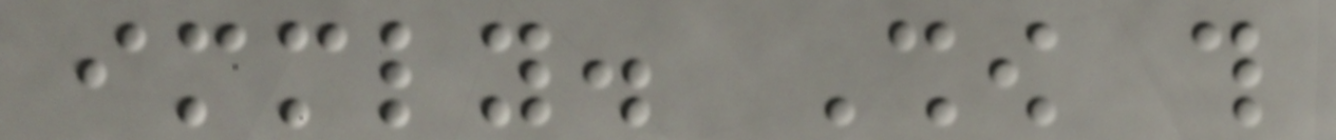immediately. Show this
